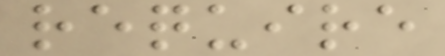require
